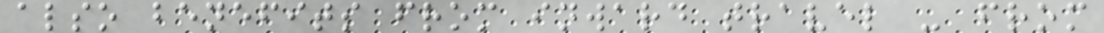also benefits from inward travel - from
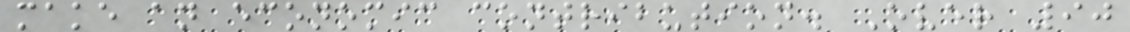make an economic contribution. Over 90
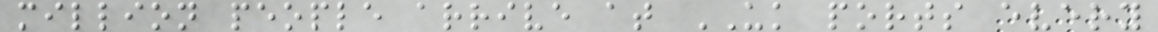million people arrive at UK ports every
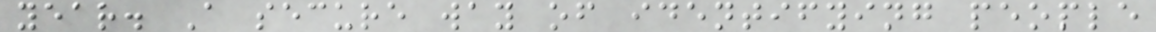year. A secure way of identifying people
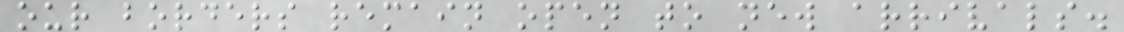our borders remain open to new arrivals.
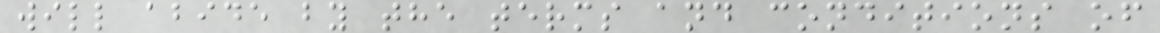will abide by the terms and conditions of
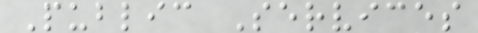Public Services
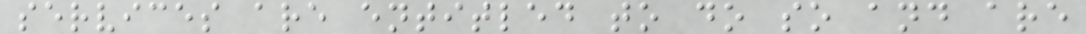services are entitled to do so and are
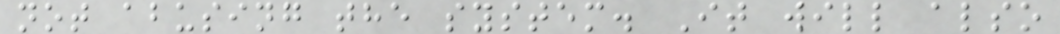not abusing the system. It will also
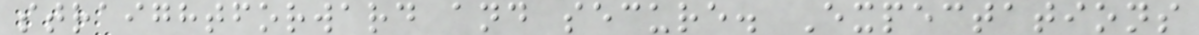straightforward and secure. Expectations
